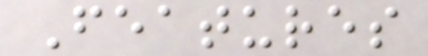Features
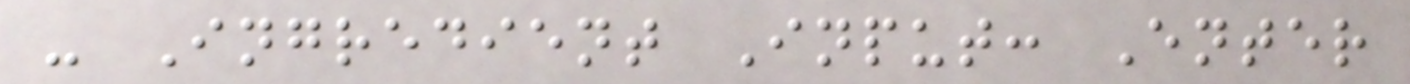- Ingredient Input: Enter
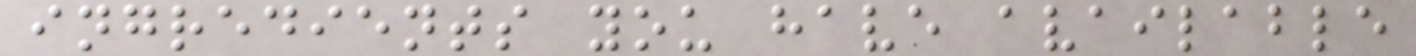ingredients you have available
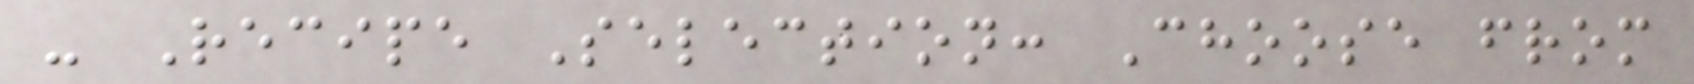- Recipe Selection: Choose from
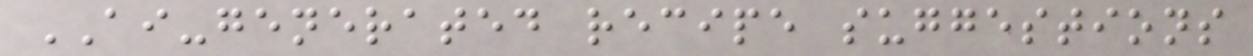AI-generated recipe suggestions
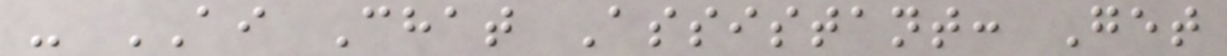- AI Chat Assistant: Get
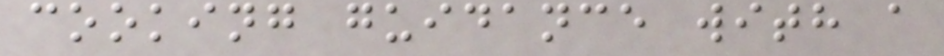cooking guidance with a
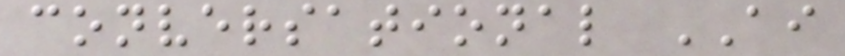conversational AI
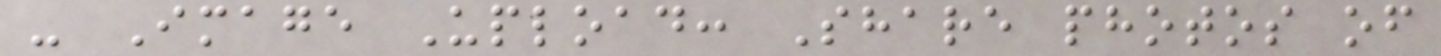- Image Upload: Share photos of
